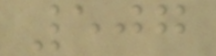507
